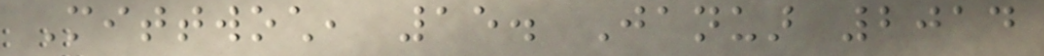Mittwoch, 15. Januar 2014
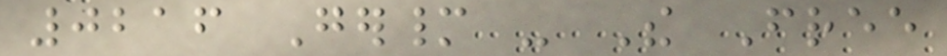0216 Germany - The Free
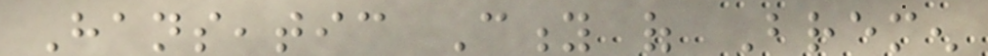Hanseatic City of Bremen
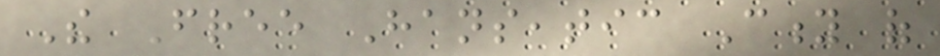The Free Hanseatic City of
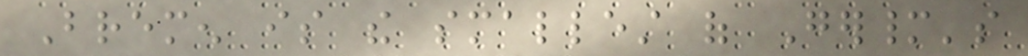Bremen is the smallest of Germany's
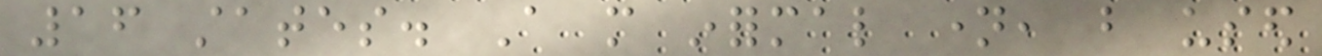16 states. A more informal name, but used
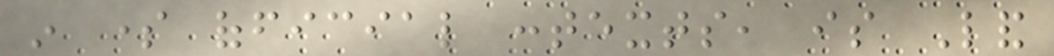in some official contexts, is Land
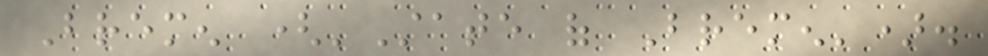Bremen ('State of Bremen').
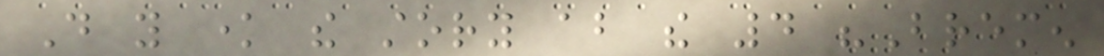Do you know the story about the 4 "Bremen
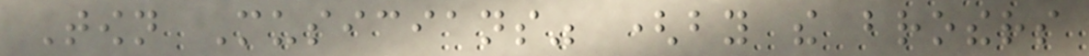Town Musicians" (by the brothers
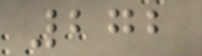272
